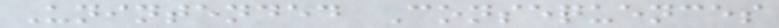Unintended Consequences
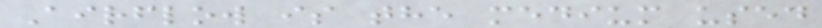Airflow is the medium used
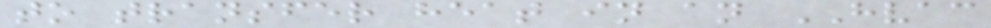to transfer heat in an HVAC
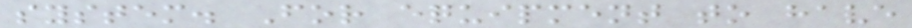system. For equipment to have
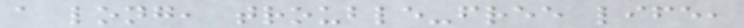a long, trouble-free life,
